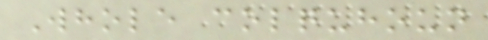Whole colquhoun
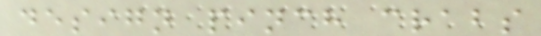design pinch crabs
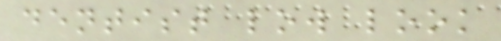dentist low look
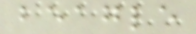beagle
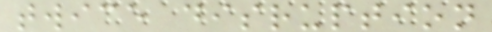twice disruption
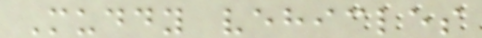Muddy vehicles
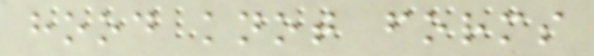hood knot forms
